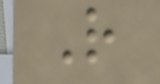R
